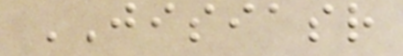JISIASR
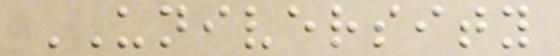UNIVERSITY
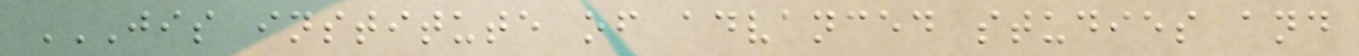JIS INSTITUTE OF ADVANCED STUDIES AND
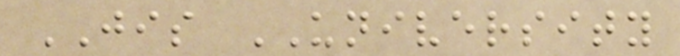JIS UNIVERSITY
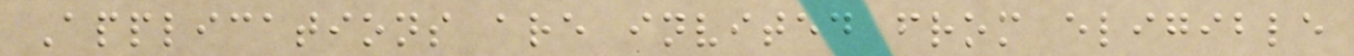Applications are invited from eligible
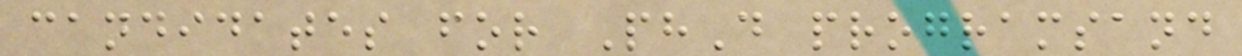candidates for PhD programsand
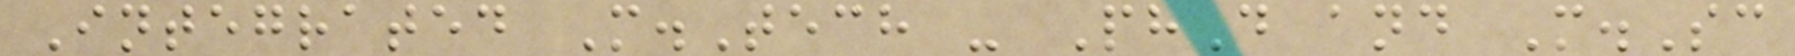Integrated M.Tech - PhD and M.Sc
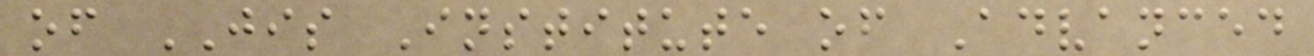of JIS Institute of Advanced
